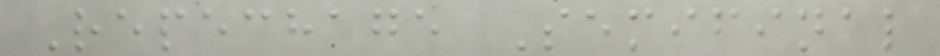Repechage Semifinal
